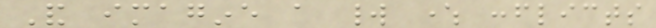And imagine a world where conflicts
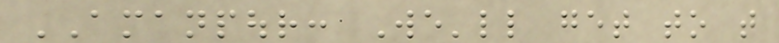AMANPOUR: We'll get to that
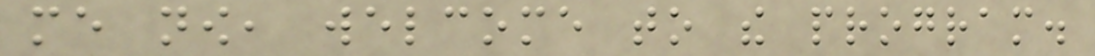me now, welcome to the program.
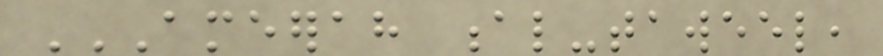AMEERAH AL-TAWEEL,
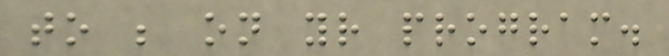to be on your program.
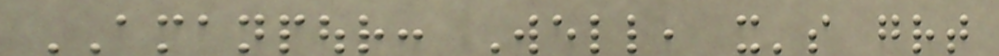AMANPOUR: Well, it's great
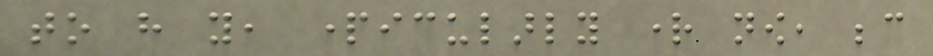to have you, particularly right now, because
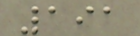191
